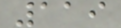119
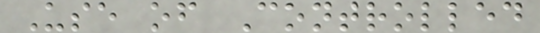Use of Controlled
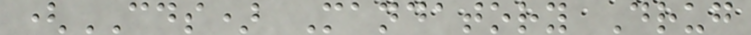(CDS) Mandatory Drug
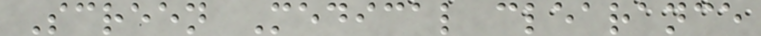Screen Medical clearance
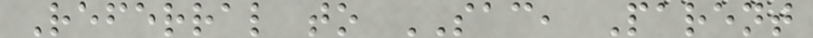Referral to SAC, Parent
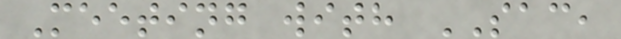Meeting with SAC,
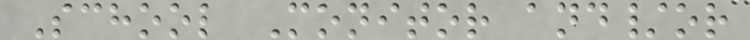School Monitor and/or
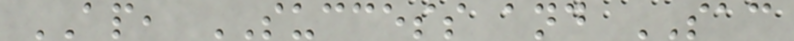AP, SUCCESS and SAC
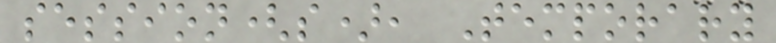session(s), Temporary
